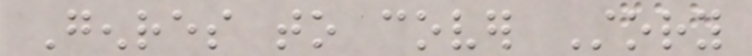Genres to cover Story
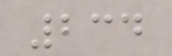234
